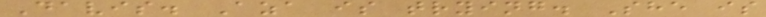Davis. Aza is trying. She is
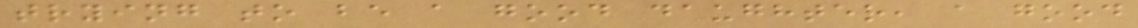trying to be a good daughter, a good
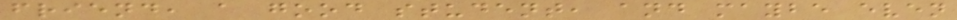friend, a good student, and maybe even
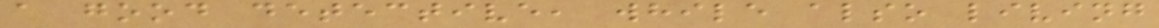a good detective, while also living
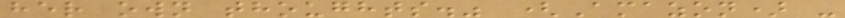her own thoughts." (Amazon) -
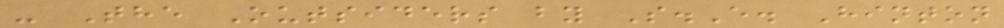- The Outsiders by S.E. Hinton
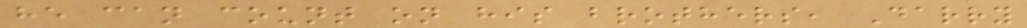he can count on his brothers, Darry
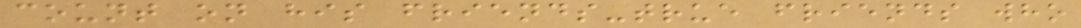count on his friends-true friends who
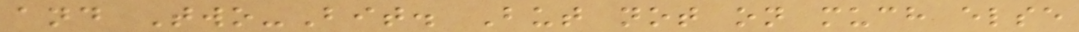and Two-Bit. But not on much else
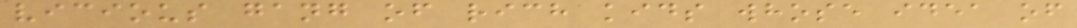vicious gang of rich kids whose idea of
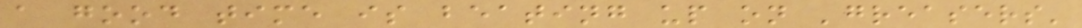a good time is beating up on 'greasers'
